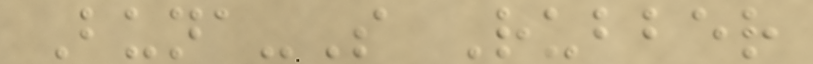Buna-S Rubber
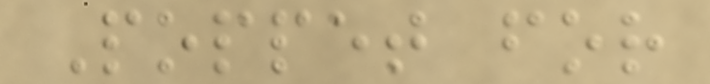Poppet for
